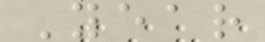Year
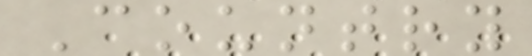Country
